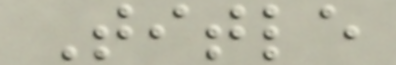Title
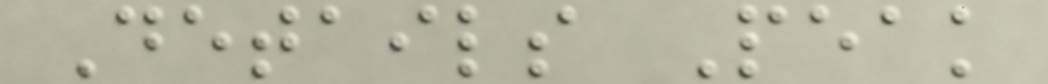Details Peak
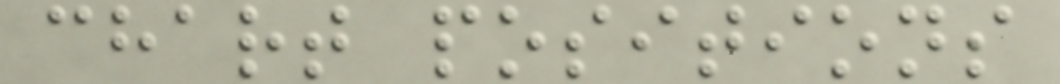chart positions
